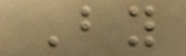By
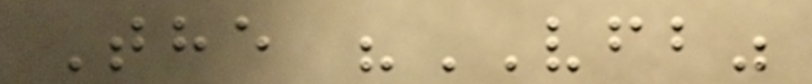The "VFB"
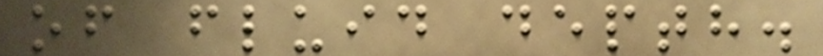of fluid depth.
